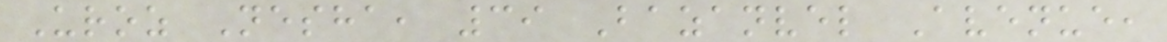Uroz Nesha, 39 Bazanvel Avenue,
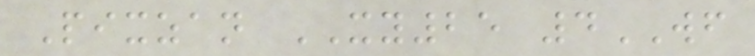Pixzan XY25 4WF
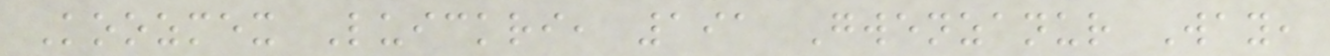Koozmex Luickri, 191 Gwenzanur Way,
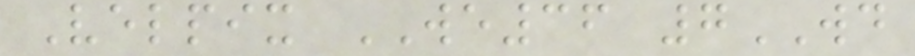Velpix WE36 7WD
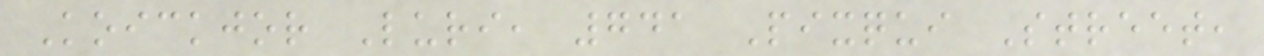Koickjor Luri, 741 Pixqui Street,
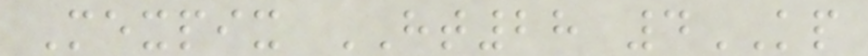Mexpix HT28 4KP
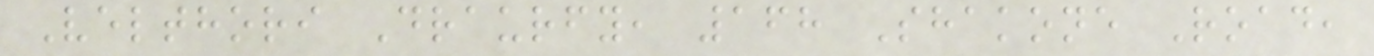Velthori Draurfy, 168 Shakone Road,
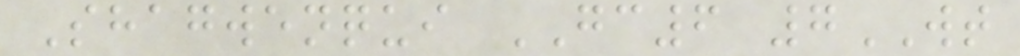Shagwenqui GC6 7WT
